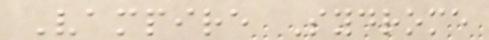Vampire Sydrome
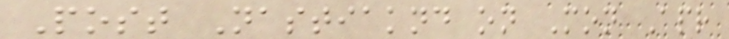Post Nastiaknd on Mon Apr
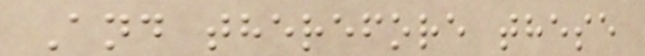And therefore these
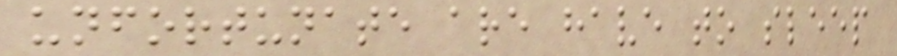unfortunate are have to sleep
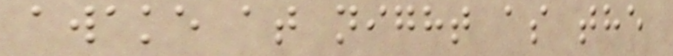awake at night as the
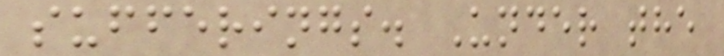sufferings. Under the
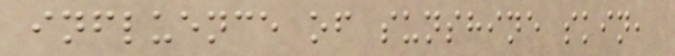influence of sunshine skin,
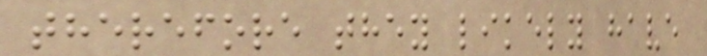therefore they likely have
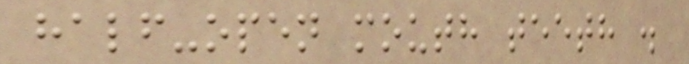half-open mouth teeth .
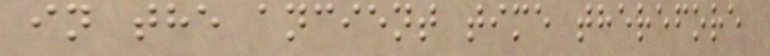in the ancient time therefore
